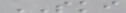SKI
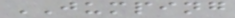JUMPING
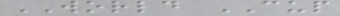WORLD CUP
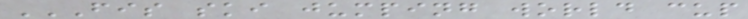FIS SKI JUMPING WORLD CUP
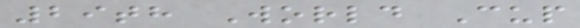29th World Cup
